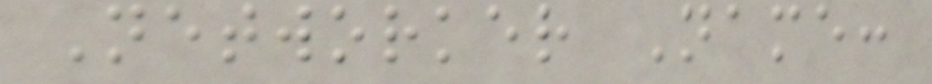Networker Name:
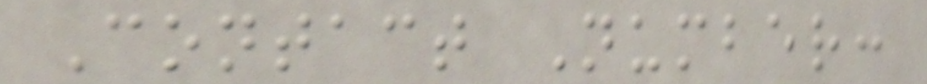Contact Number:
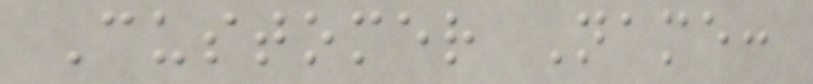Customer Name:
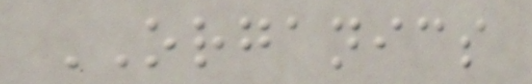ORGANICS
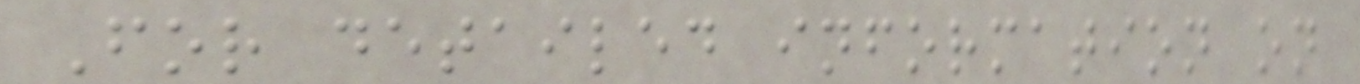For detailed information on
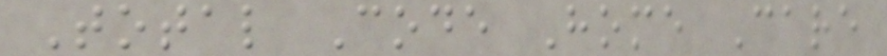Total Code Home Care
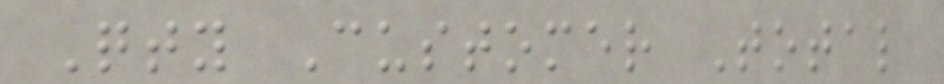Qty Customer Total
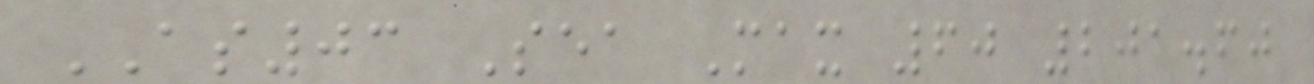AS03 Sea Max 60 201.60
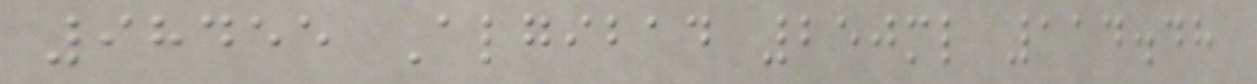98455 Algibad 250ml 114.48
